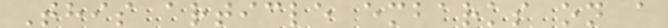This article embarks on a
